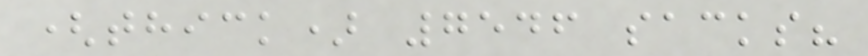(thick) 7546 sacks?
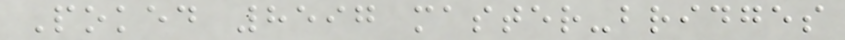Poked 8597 master-bridges
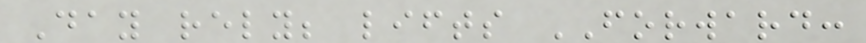Day rely; lifts FORWARD:
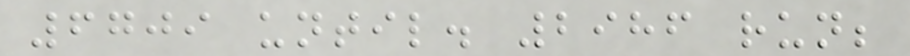6709 until. 2986 run;
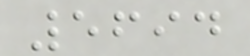5694
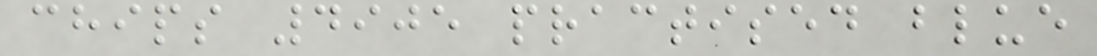chips 4905 practised blue
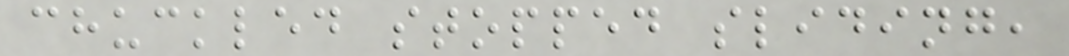chuckled stopped sliding,
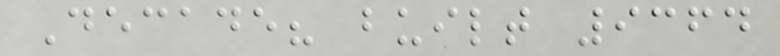Decade? built 9364
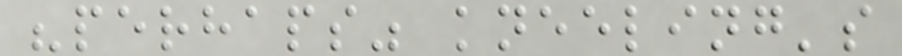"perhaps" kneeling's
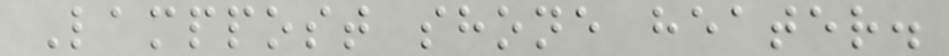Lamppost shone heater.
